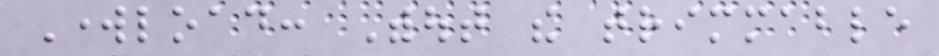Workload: Without the trimmable
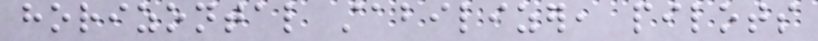horizontal stabilizer, pilots
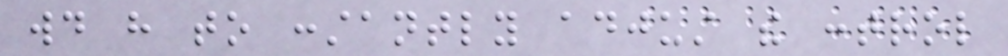would have to constantly adjust the control
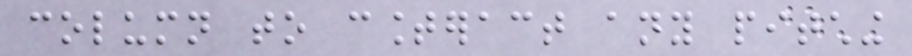column to counteract any pitching
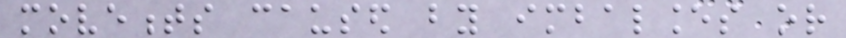movements caused by imbalances or
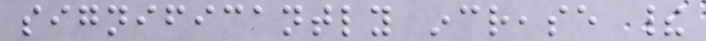significantly increase their
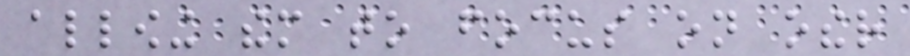allowing them to focus on other
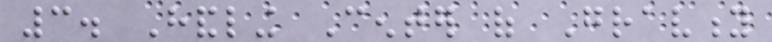3. Handling Center of Gravity
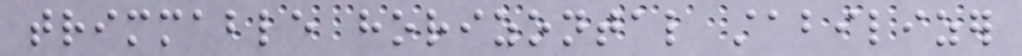trimmable horizontal stabilizer
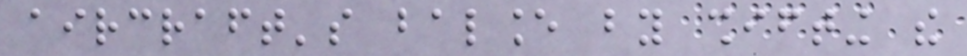aircraft's balance by shifting the
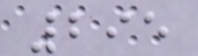295
